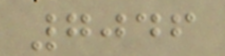7046
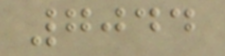7044
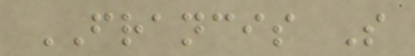FRANCIS S
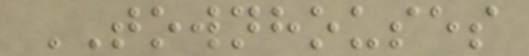TOWNHOUSES
